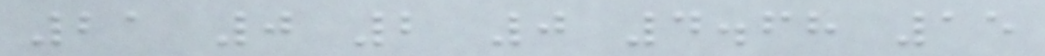21 0 2 0 4.68 15
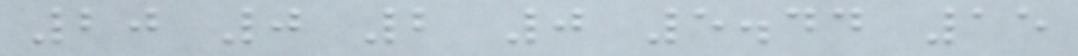20 0 2 0 5.44 15
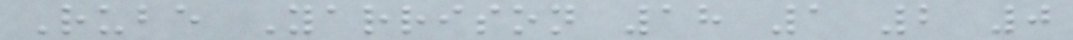Rube Yarrison 18 1 2 0
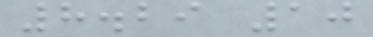8.29 10
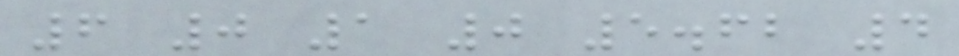6 0 1 0 5.62 4
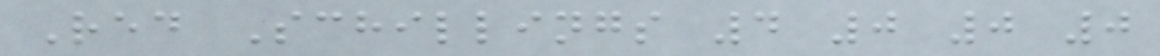Red Schillings 4 0 0 0
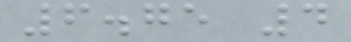6.75 4
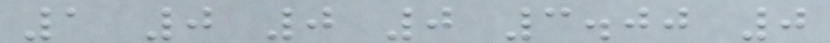1 0 0 0 3.00 0
